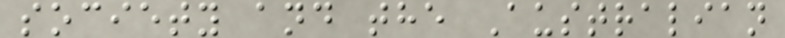society and the Australian
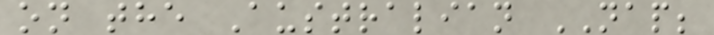on the Australian NAP;
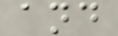and
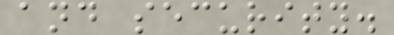and security.
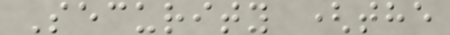Security (the
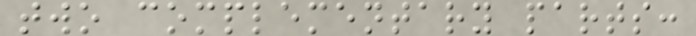two complementary parts:
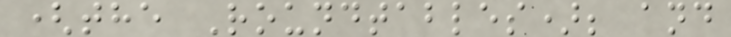(the Roundtables); and
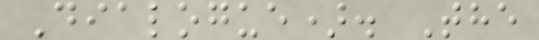Dialogue). The
